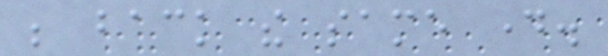be back the same day.
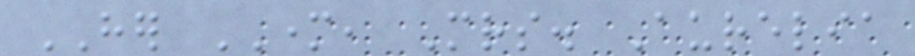HER MOTHER, Mrs. Aurelia
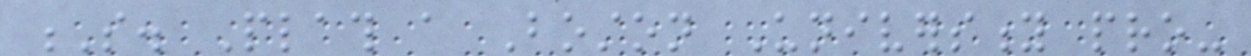S. Plath a Boston University pro-
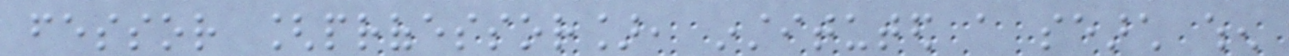fessor [professor], instituted a search when
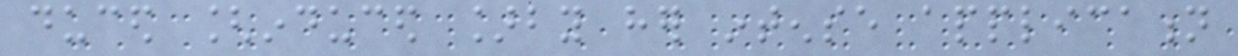duced [induced ]by her intense application
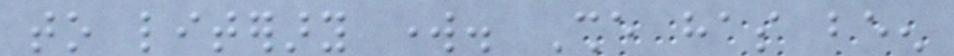to literary work. She has been
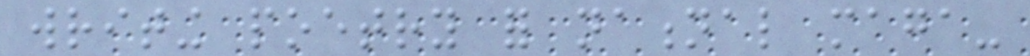writing poetry for national maga-
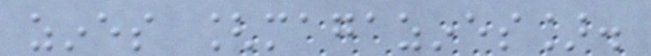zines [magazines].
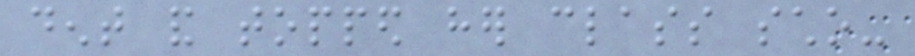dent and topped her class scho-
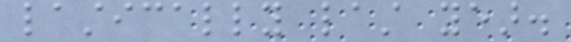lastically last year.
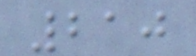210
